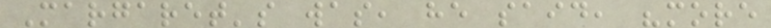Margaret's was, he said, "more
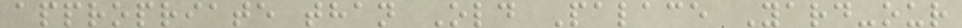appropriate than Old Palace Yard-our
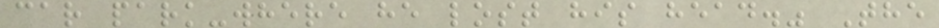car park-where he lost his head." The
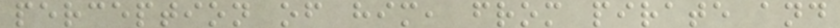perception of him, from pirate and
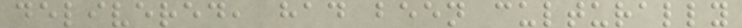delivered, had been culturally
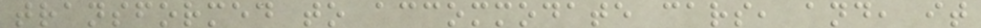transformed to accommodate cars, and, it
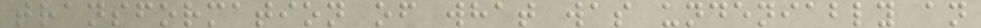transformation of what was undeniably an
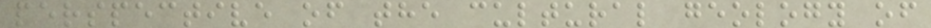perspective of the cultural geology of
